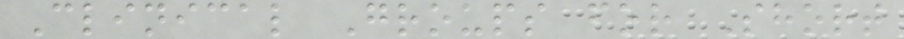Clinical Groups for Short
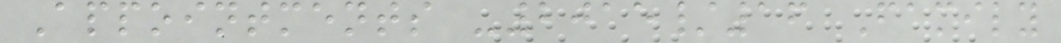Appointments -2015/16 Family
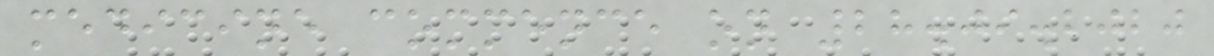medicine commence on 28.09.2020
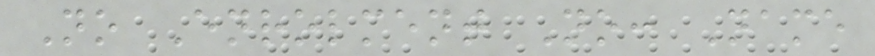No Enrolment No: Name
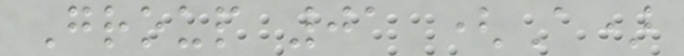Group 01 (A)
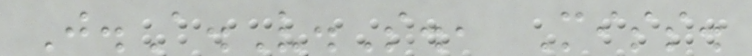J.A.V.S., Miss.
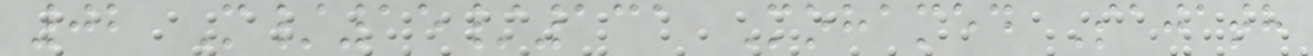02 M/15/131 Mohamed Sajath
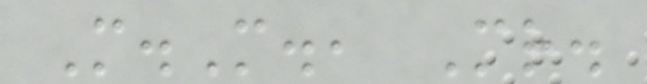M.M., Mr.
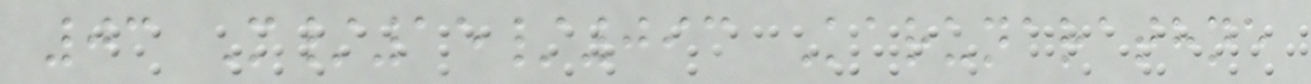03 M/15/093 Karunarathne
